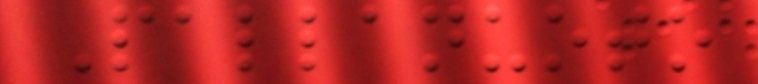Pallanuoto
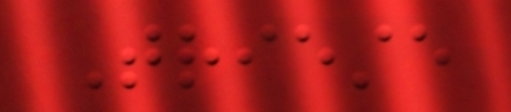Trieste
